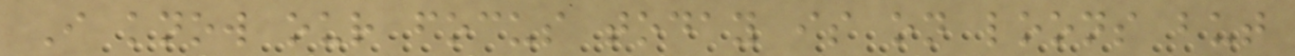I know our focus today is on loons but
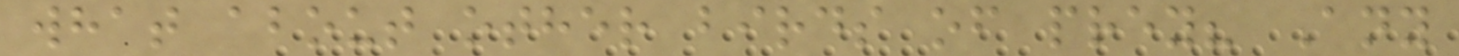what about other birds of prey? Any
